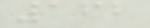162
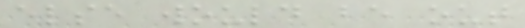else would be out
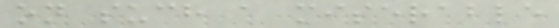on such a miserable
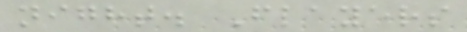night. Flayers
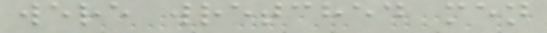were wretched men
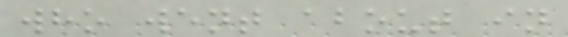who went about in
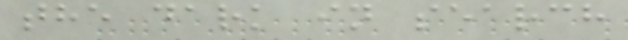the dark in search
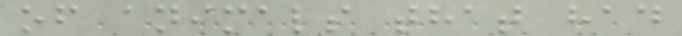of animals that had
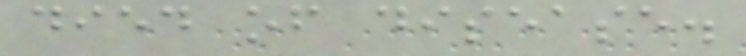died of disease.
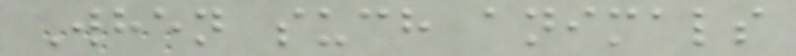When such animals
